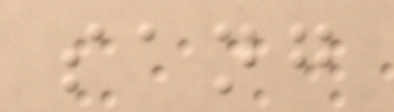sang
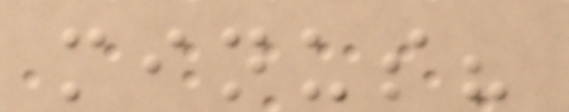minus?
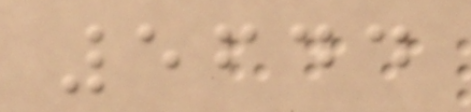5644
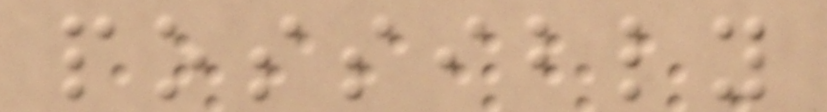possibly
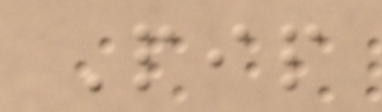Pip
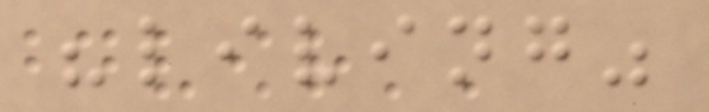"living"
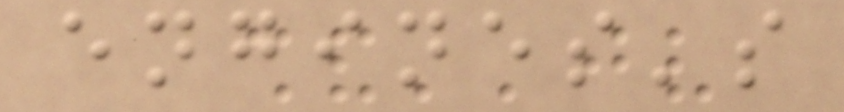engines's
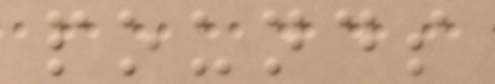pounds
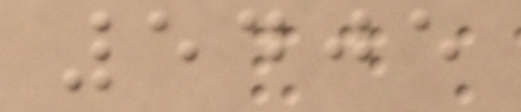5405
